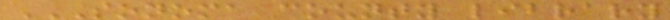SONOMA COUNTY LIBRARY
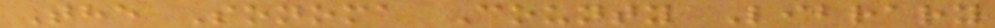The Sonoma County Library
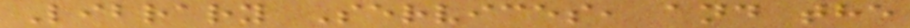Library Services, and the
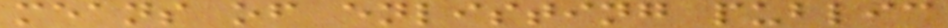means of enlisting public
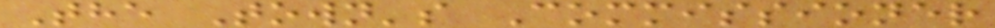The Town's Commissioner
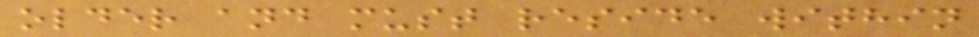older and must reside within
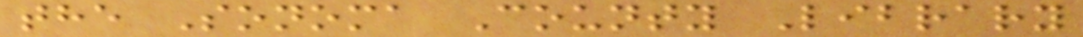the Sonoma County Library
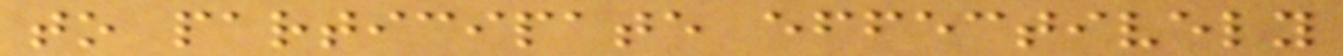to participate effectively
